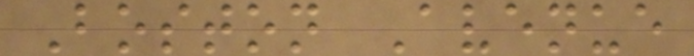Boston Avenue
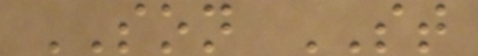SON ST
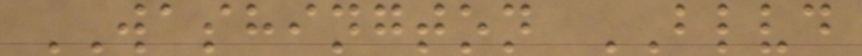WASHINGTON BLVD
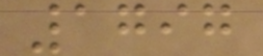1797
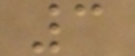3
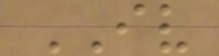IV
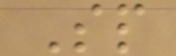Sp
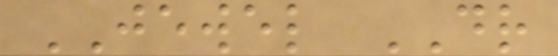JEWEL DR
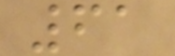61
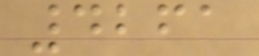4261
